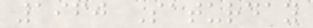1960 Saturday
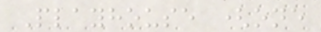Playhouse (one
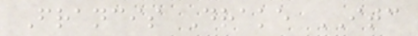Francis Drake ITC
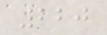220
